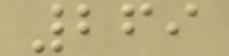269
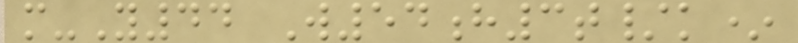m-Y44 W54h3t/k*
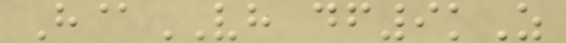H@VH df9kZ
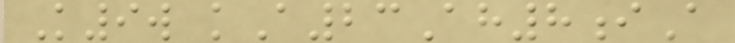K9w kA23Ah8iA
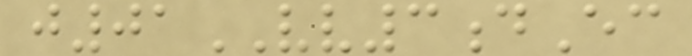j01VV3dEc
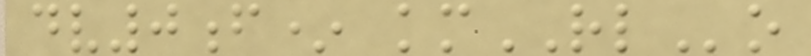dv0f* kmRLo
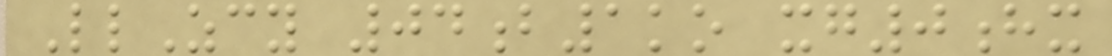LlZcy 04b1ko xg0hx
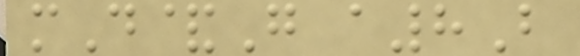mD&G a8B
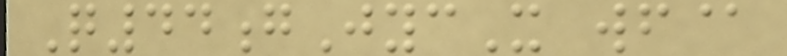Q44gJycX wf@
